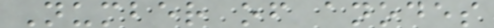Number of anodes
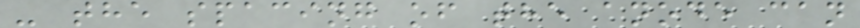- the spacing of the anode can
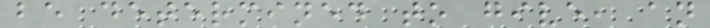be determined to give, an
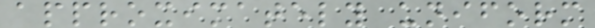approximately uniform
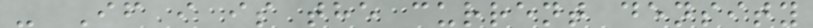- If i is the current density
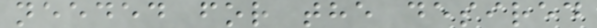needed for the desired
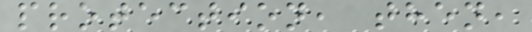protection, then,
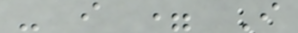- i = I
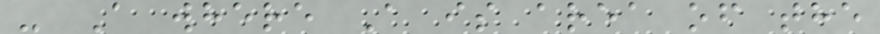- A where A is area of the
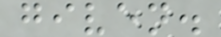given.
